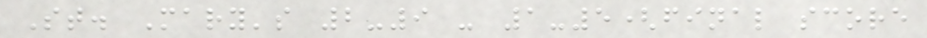St. Mary's 2-9 - 1-5(final score
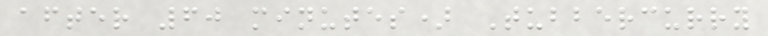after 60 minutes) Tubbercurry
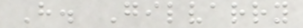H. Gilvarry
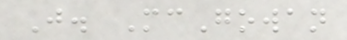J. McGowan
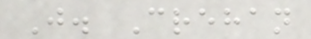J. Crehan
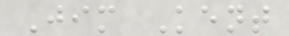Jim Kent
